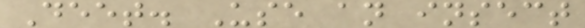Deet. Use an insect
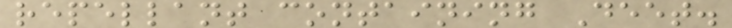repellant containing Deet.
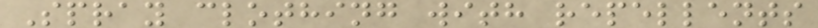Spray clothing with repellents
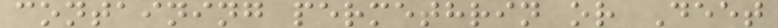containing permethrin or Deet
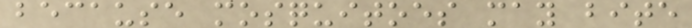because mosquitoes may bite
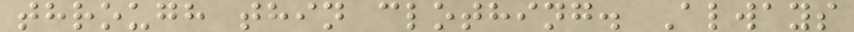through thin clothing. Always
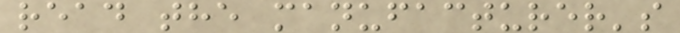read the manufacturer's
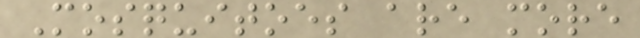Mosquitoes are more
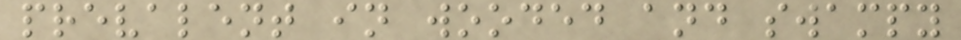prevalent in wooded and swampy
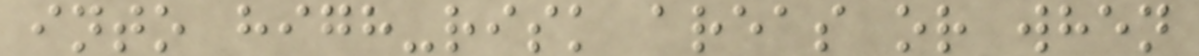into high-risk areas or when
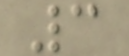3
